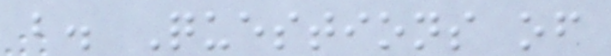b. Questions of
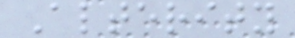Alterity
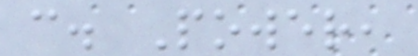c. Power,
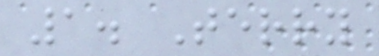1. Terry
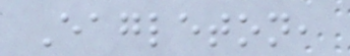Eagleton,
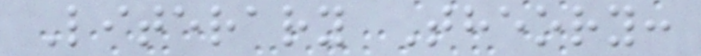Literary Theory:
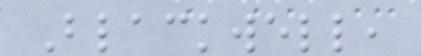Blackwell,
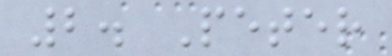2. Peter
